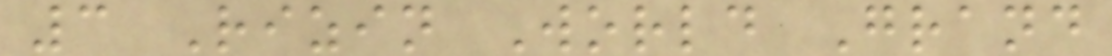3 Rizin World Grand
